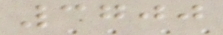3700
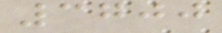3700
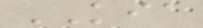KIA
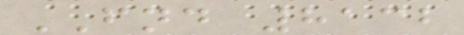FND 8132
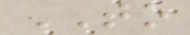TO
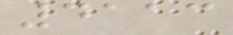4113
